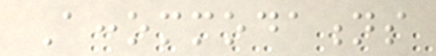Accommodations
